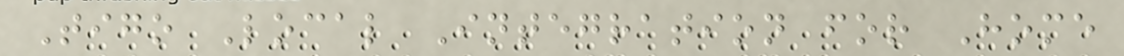Tigo Local Integration for Home
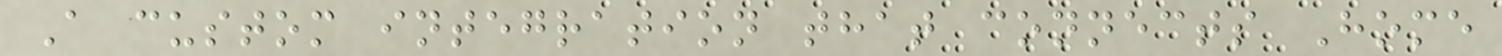A custom integration that connects Home
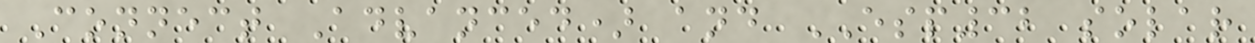Connect Advanced) and ESP32 solar
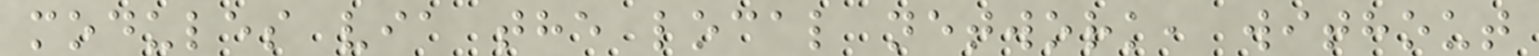modules via the local network, without
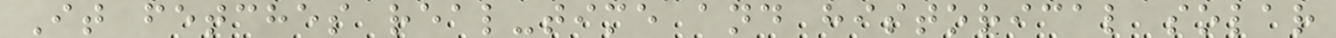It fetches real-time and historical solar
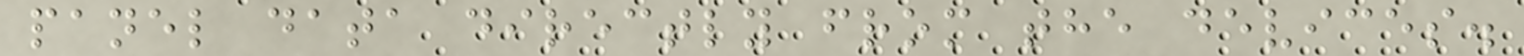panel data directly from the devices.
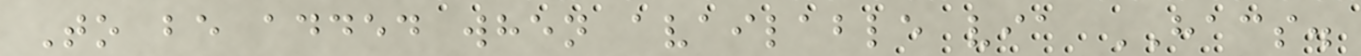To be added when available via HACS.
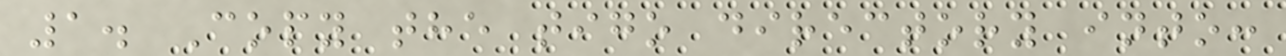1. Copy the tigo directory into:
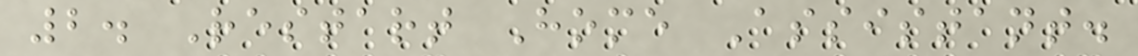2. Restart Home Assistant.
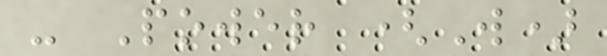- Power (W)
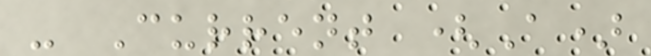- Current (A)
